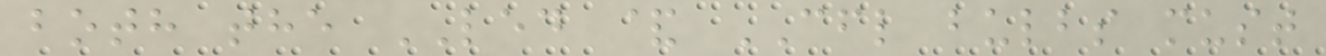both the LED & CFL bulbs must
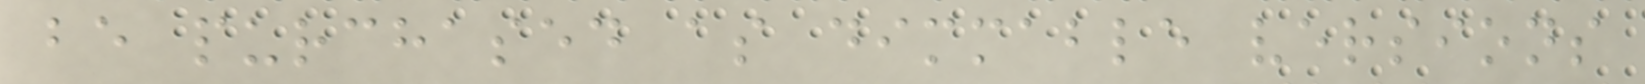be purchased as dimmable versions
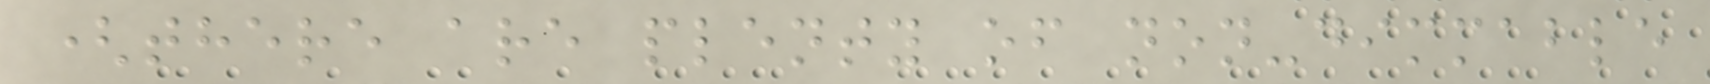(there are plenty of non-dimmable
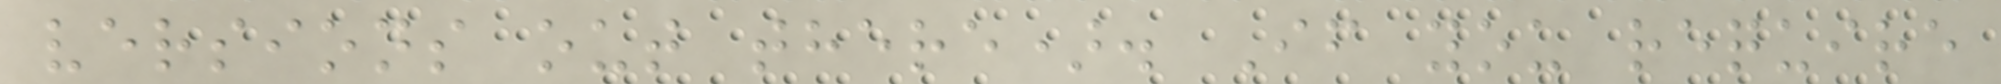versions out there). If you require
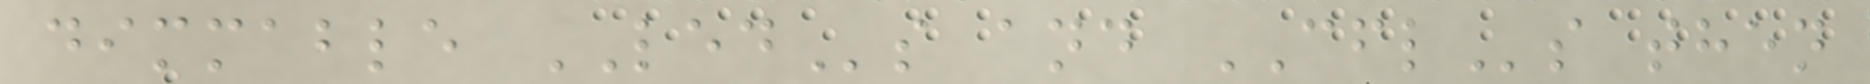dimmable LEDs and CFLs then
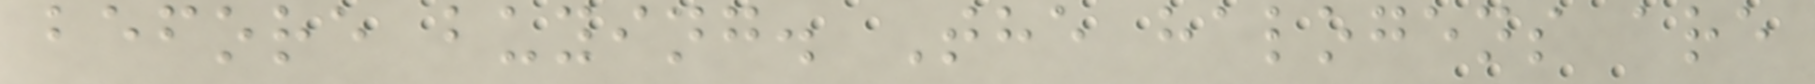before buying. The halogens are
